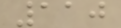110
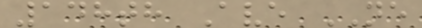148th Ave NE
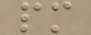pm
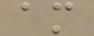am
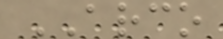ARCO
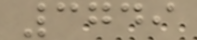3749
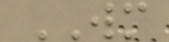WM
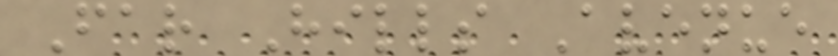Far Hills Avenue
